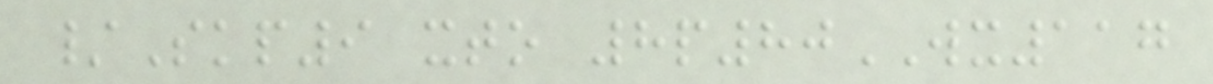/Skp9 xto 8p80WX117
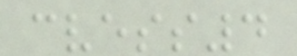cvess4
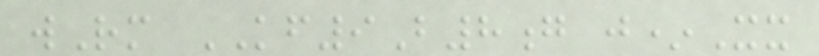wRm KF9B8g j*Xx
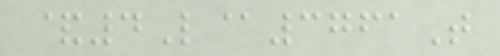&4L@3761T
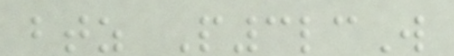btz P3lcW
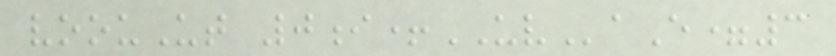voouUt 0i+UVaE=3
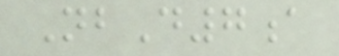NbD7a
